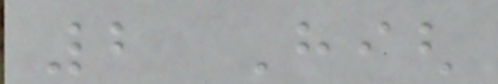2 High
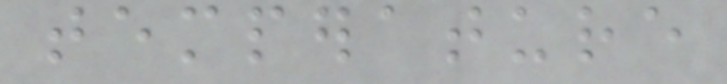temperature
